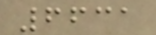6631
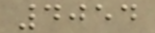4054
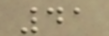41
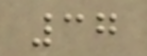37
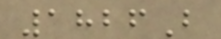1826B
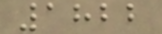1822
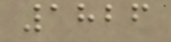1826
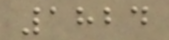1824
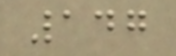147
